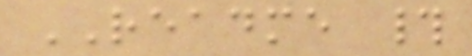README #
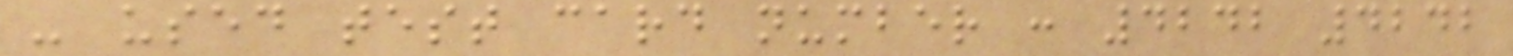- used test card number : 4242 4242
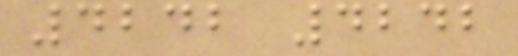4242 4242
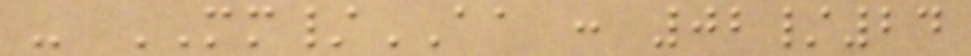- MM/AA : 02/24
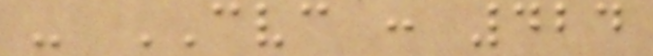- CVC : 424
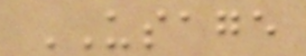USAGE
